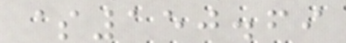$150.69
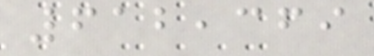612,369
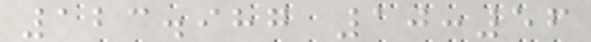123.987 10:56
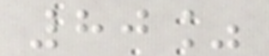80%
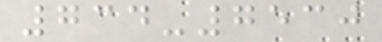734-7530
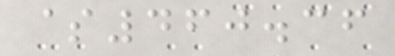$460.36
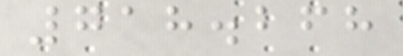718.268
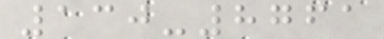130-8761
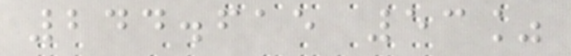244.615 53%
